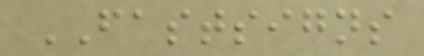FASTSIGNS
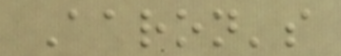Aaron's
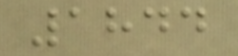1844
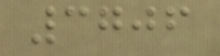3706
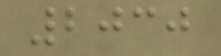2030
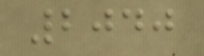2040
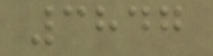3847
